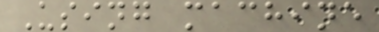Using machine
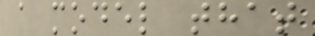a model that
